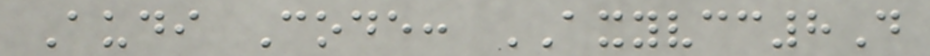Audi Code: AXYVCC8D
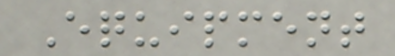Equipment
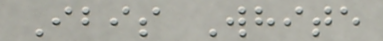Ibis White
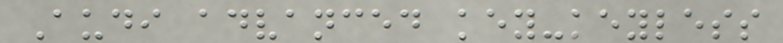Audi advanced key-keyless
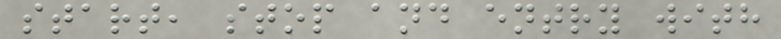start, stop and entry with
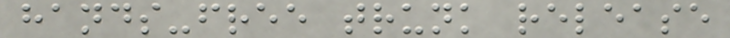hands-free trunk release
